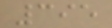395
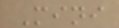Mini
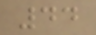44
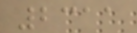2311
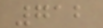712
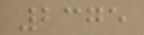2375
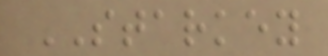STARKEY
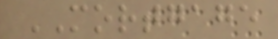MORTGAGE
